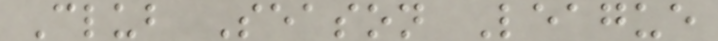Club Season League
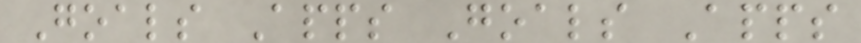Goals Apps Goals Apps
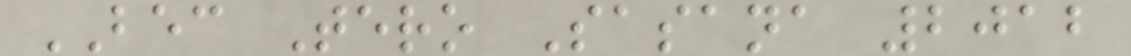BEC Tero Sasana 2012
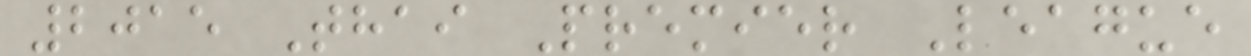2015 Thai Premier League
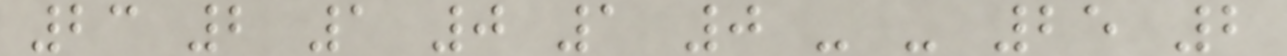23 2 1 0 1 0 - - 25 2
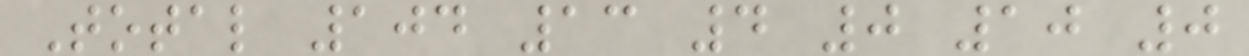Total 104 13 4 0 10 0
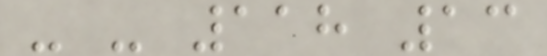- - 118 13
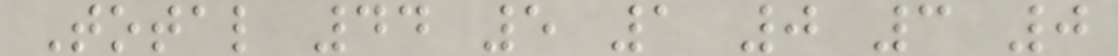Total 44 5 1 0 3 0
